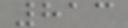813
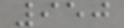950
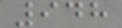948
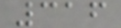316
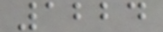1224
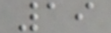19
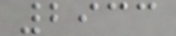2933
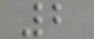2
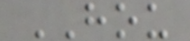HOU
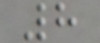8
